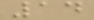14
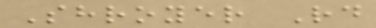Shroyer Rd
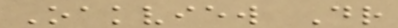Oakview Dr
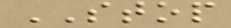STOP
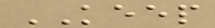KEEP
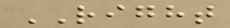RIGHT
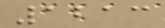1213
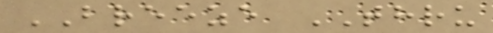BREEZE THRU
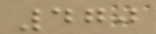470
